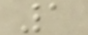1
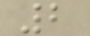2
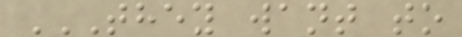THEY WANT TO
